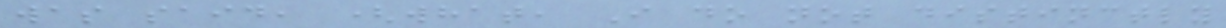was said, (what, I do not distinctly
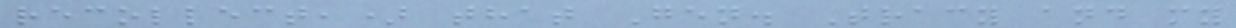recollect,) that Gen. Tracy and my
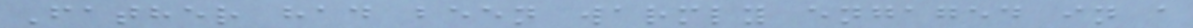Father had been warmly engaged in a
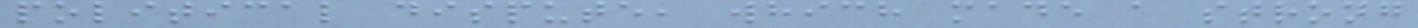political dispute, which made a strong
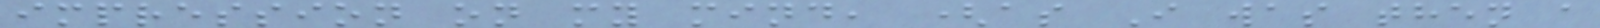impression on my mind, (as I was then a
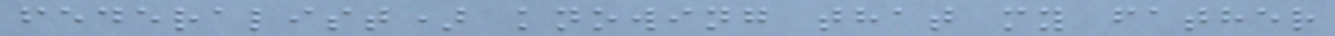federalist) knowing that my father
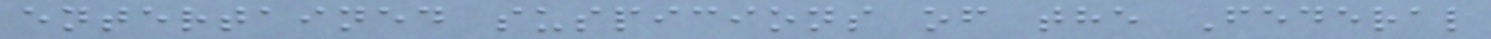entertained suspicions of the Federal
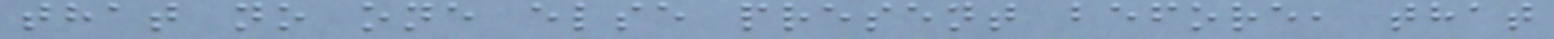that no one else present before, that
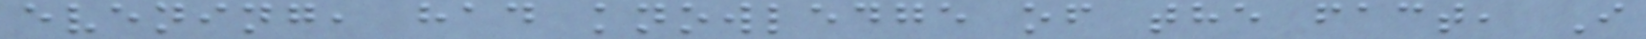evening, had knowledge of the fact, I
